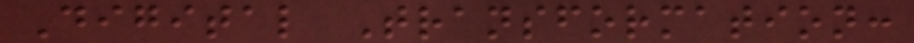Digital Transformation:
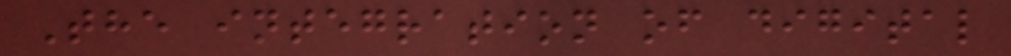The integration of digital
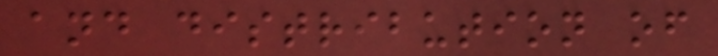and distribution of
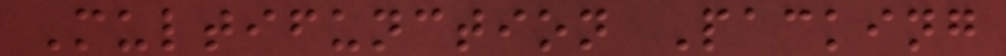Multifunction Packing
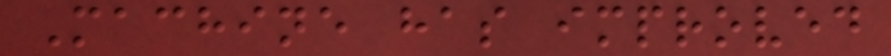Machine has improved
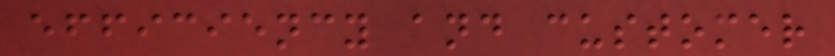efficiency and customer
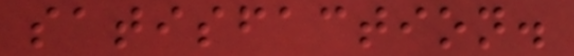satisfaction.
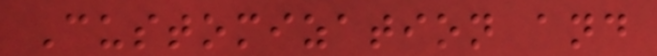Customization and
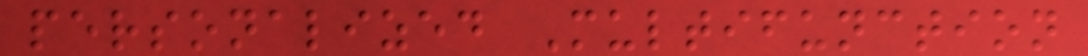personalized Multifunction
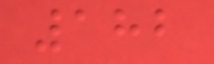182
